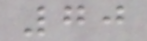70
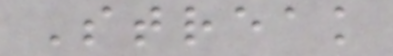Streak
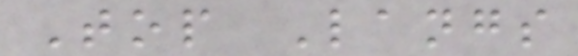Top Langs
